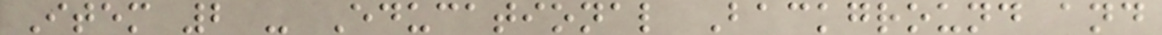Item 2 - Educational Background and
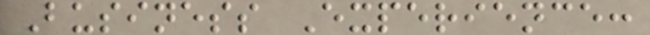Business Experience:
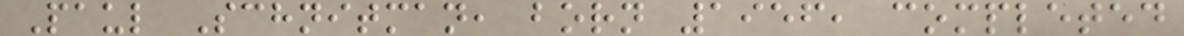Paul Schnitman, born 1956, completed
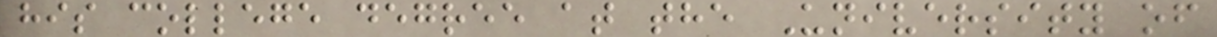his college degree at the University of
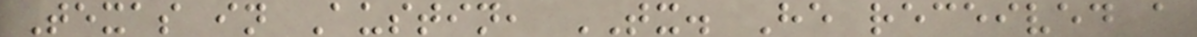Texas in Austin, TX. He received a
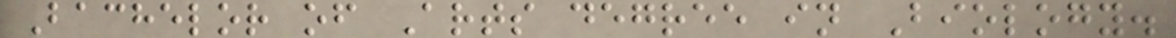Bachelor of Arts degree in Biology.
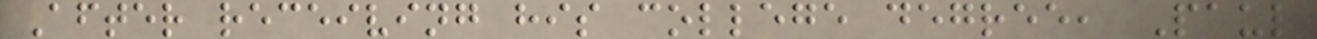After receiving his college degree, Paul
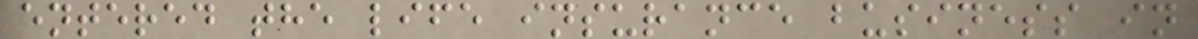entered the life insurance business in
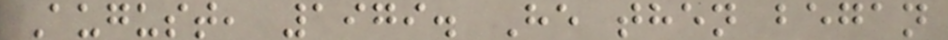August, 1979. He then began
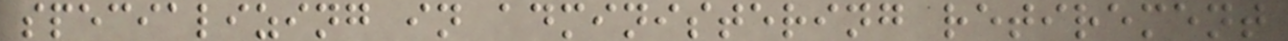specializing in administering retirement
